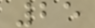25
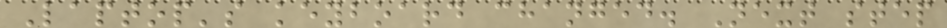Laptop's keyboard changed. Next step
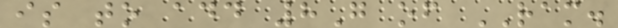is to add 8G of RAM.
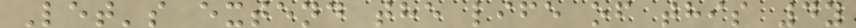Let's extend the life of this 4y
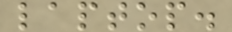laptop.
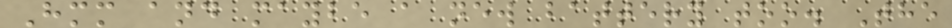Hmm and maybe a new battery too. The
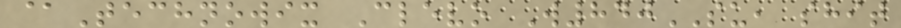@Technowix Clevo W840SU, shit
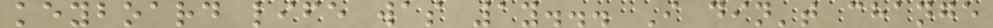keyboard life was 1y... I din't change
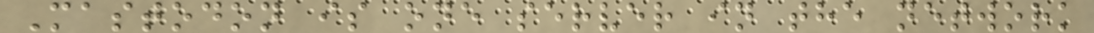Mastodon is one server in the network
